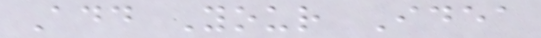Add Your Idea
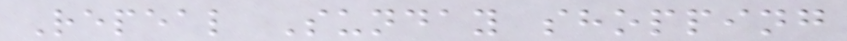Repeal Sunday shopping
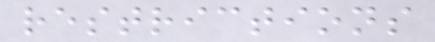restrictions
